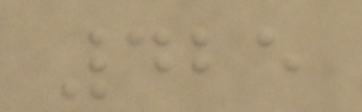425
